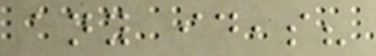any ideas?
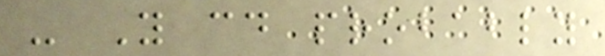- You could probably
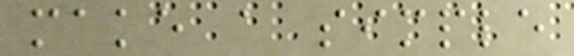make a simple
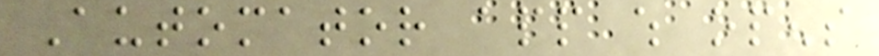Automator app which opens
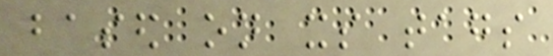based on its tags
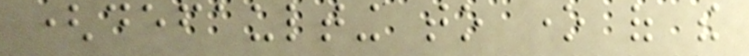(defaulting to one of the
